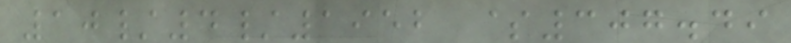10/4/1952 $307.49
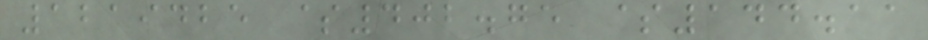1219425 $402.75 $144.11
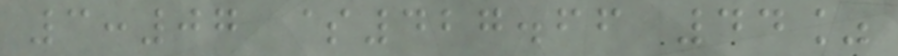3:07 $427.66 44%
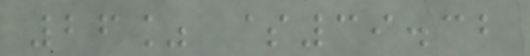26% $39.32
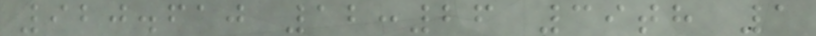920.610 12:26 39th 1
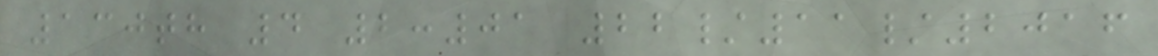130th 4 2:01 22/11/2016
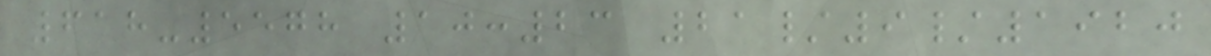618-5578 10:23 21/9/1920
